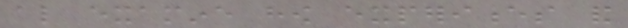also examine how experiences and
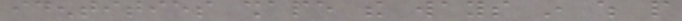identities shape the ways in which people
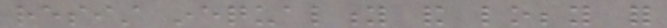resist inequality and lobby for
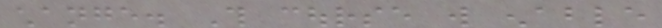change. This course will enable
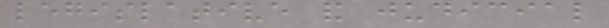legislative and judicial
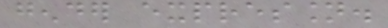gender expression.
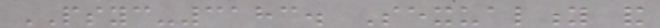PSYC-3183. Sexuality and
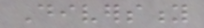Diversity
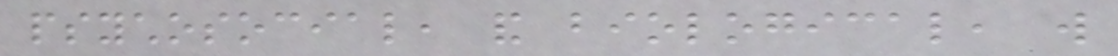psychosocial, and biological, will
